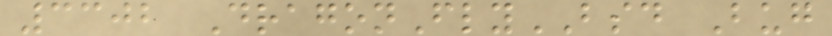3302 DragonFlyBSD Bug
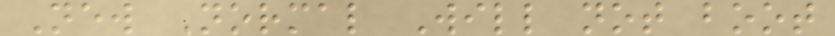New Normal Will not boot
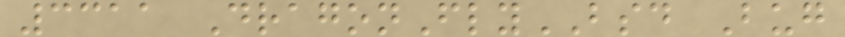3311 DragonFlyBSD Bug
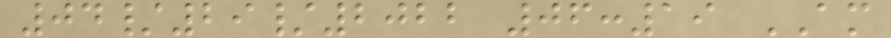04/29/2022 06:19 AM
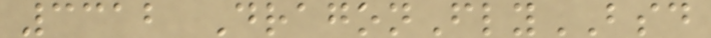3312 DragonFlyBSD
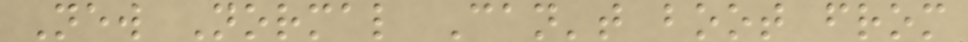New Normal Can't boot from
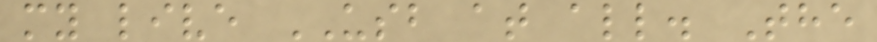my live USB at all. The
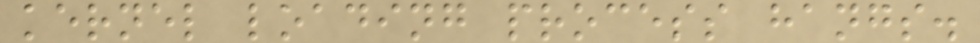kernel loading process hangs.
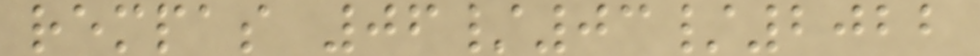rempas 06/03/2022
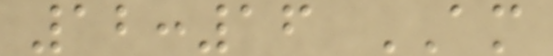12:16 AM
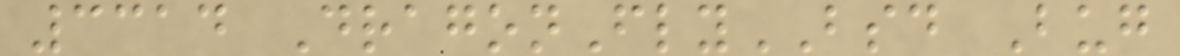3314 DragonFlyBSD Bug
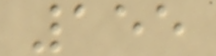155
